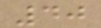40
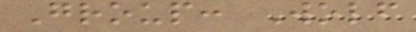Group: Wolf
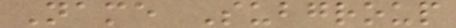Name Subgroup
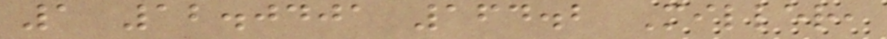1 12.0401 164.2 Miller,
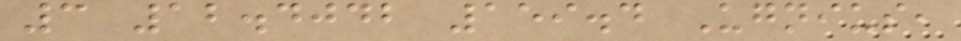3 12.4042 159.4 Ugnius,
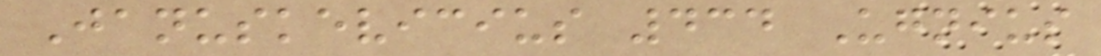Januskevicius 434 Ugnius
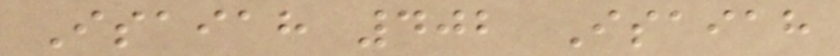Isaiah 402 Isaiah
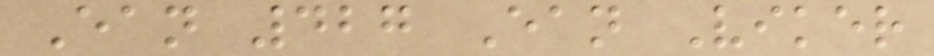Ean 427 Ean Viker
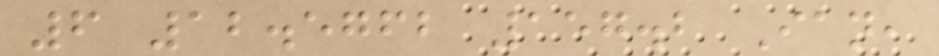6 12.5762 157.2 Ian,
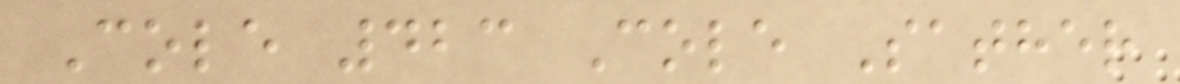Cole 423 Cole Sather
